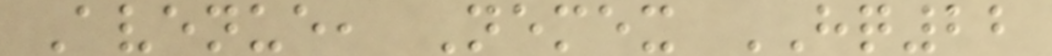Avenue, Nemex HQ22
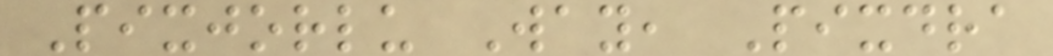Pixjorlu Way, Pixdra
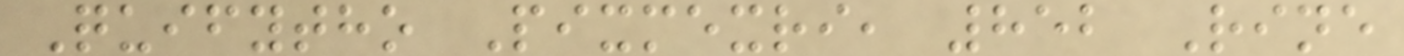Quifytho Pixmexri, 852 Rine
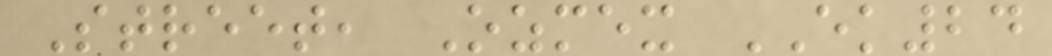Street, Ozmex EK24
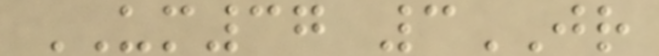UM37 3JR
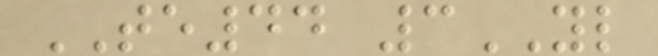TE44 3YL
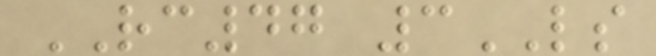RC47 3LS
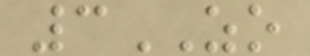3ZO
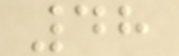48
